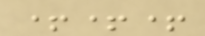+++
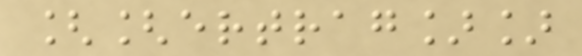[[ertrag]]
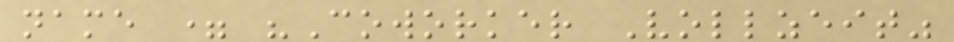name = "Coworker Vollzeit"
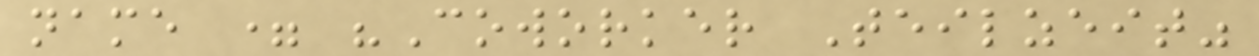name = "Coworker Teilzeit"
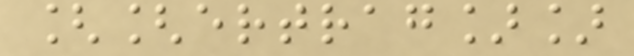[[ertrag]]
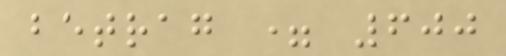betrag = 600
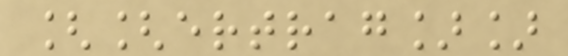[[ertrag]]
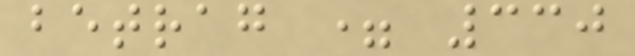betrag = 330
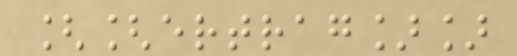[[ertrag]]
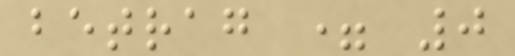betrag = 0
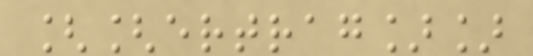[[ertrag]]
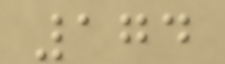174
